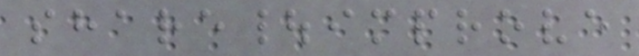share|improve
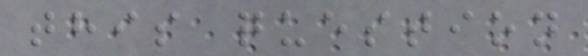this question
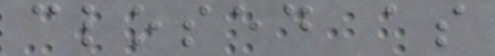closed as
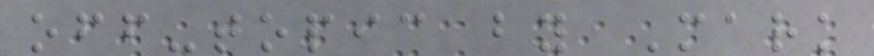off-topic by Mark
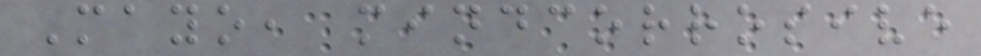Mayo, mindcorrosive
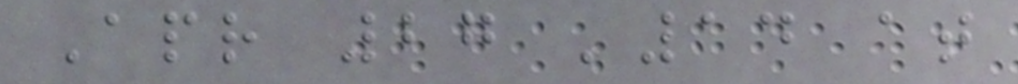Apr 27 '14 at
